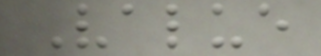Value
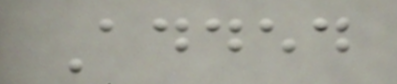Added
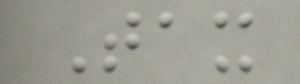Tax
